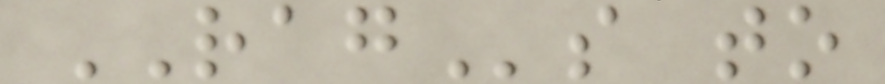RAGs to
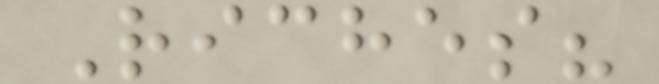Riches?
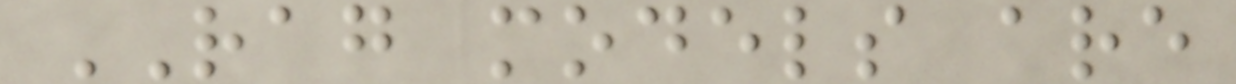RAG models are
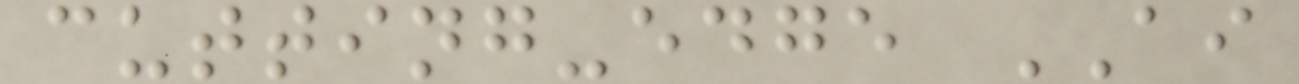cutting-edge AI
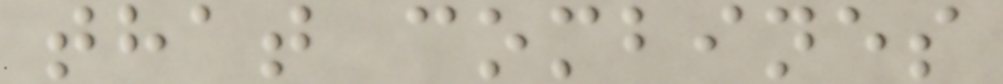that combines
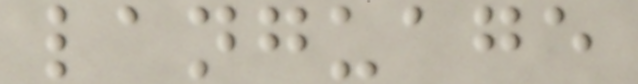language
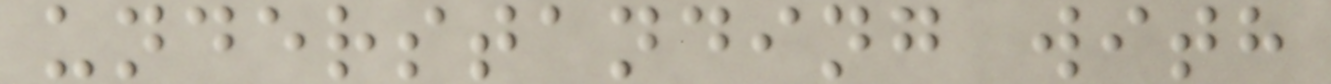understanding with
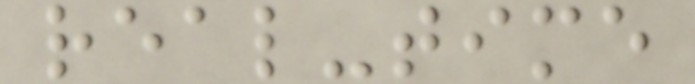real-time
